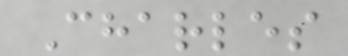Charles
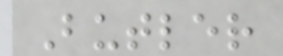Butler
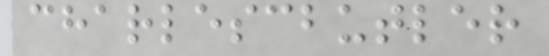charlescbutler
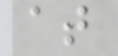at
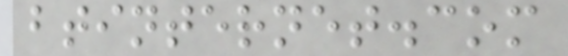btinternet.com
